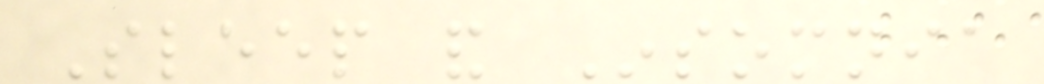Sleep and Insomnia
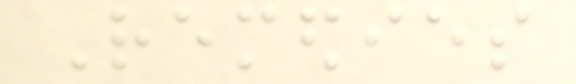Remedies
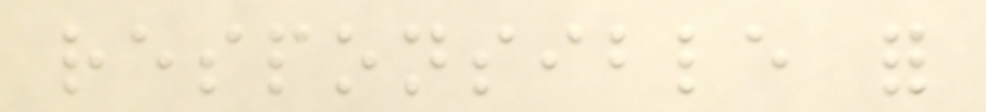responsible for
